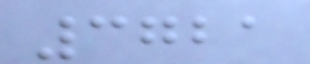3721
